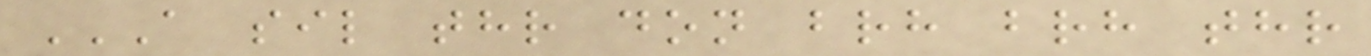A SIL THR DON BRH BRH THR
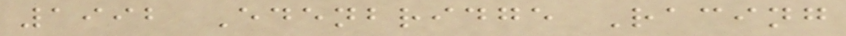1992 Edenbridge Racing
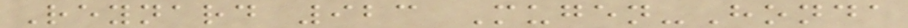Reynard 923 Mugen-Honda
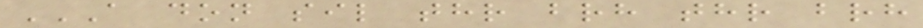A DON SIL THR BRH THR BRH
